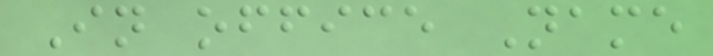In office Name
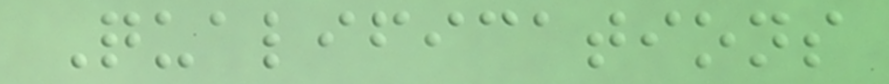Qualifications
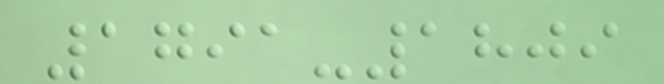1791-1809
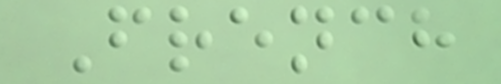French
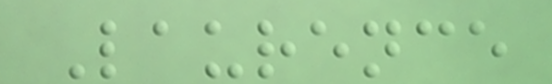Laurence
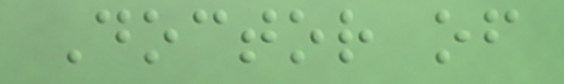Doctor of
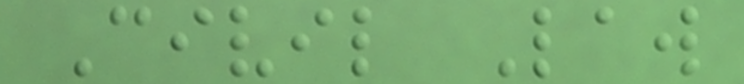Civil Law
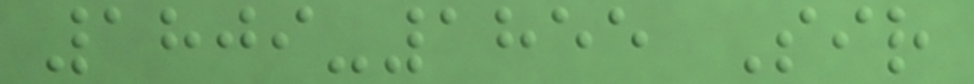1809-1855 Sir
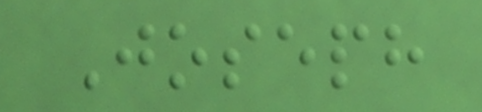Joseph
